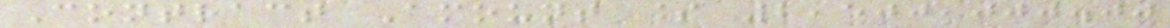Contract Amount $ 2,500,000.00
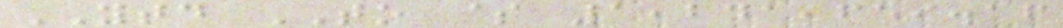YTD TO $ 1,241,659.16
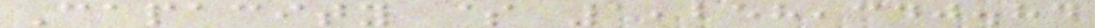Capacity $ 1,258,340.84
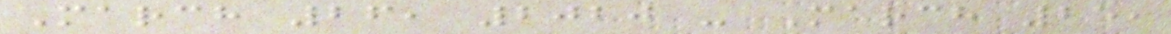March 26, 2020 - March 25,
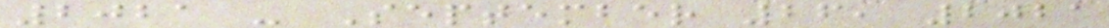2021 - September 26, 2021
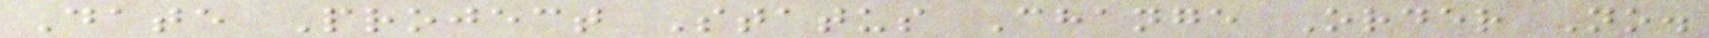Date Project Status Change Order No.
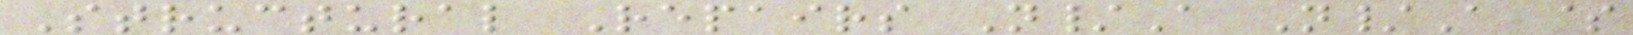Structural Repairs N/A N/A $
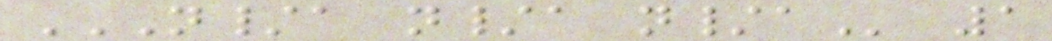N/A N/A N/A 1
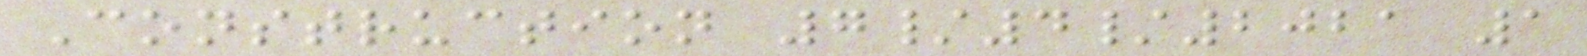Construction 7/4/2021 1
